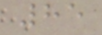85
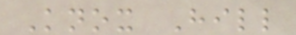Knox Hill
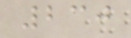230
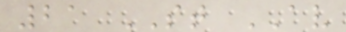21 ST AV
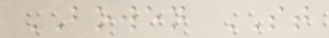BOWEN ST
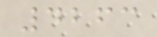4263
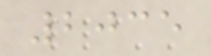2035
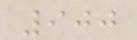900
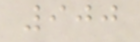900
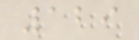129
